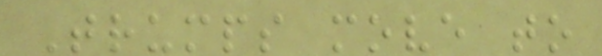Trumps move to
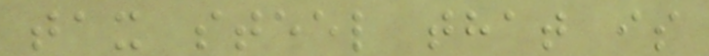tax steel that is
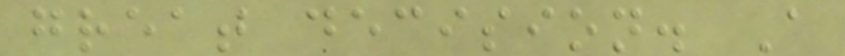great decision. A
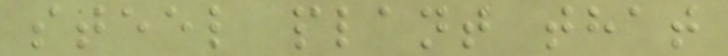steel plant that
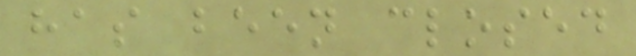has been closed
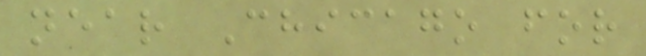near Chicago for
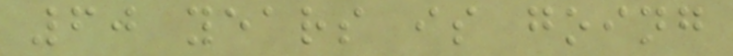60 years is going
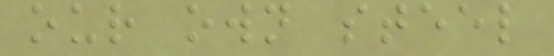our own steel
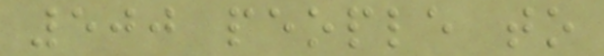500 people to
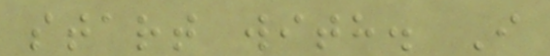start with. I
